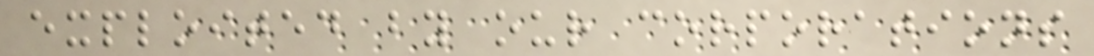exploited by our corporations
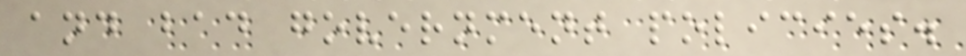and bad government policies.
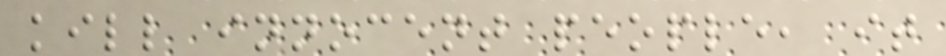kill innocent people, it
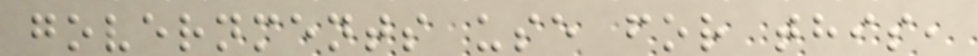governments use for this,
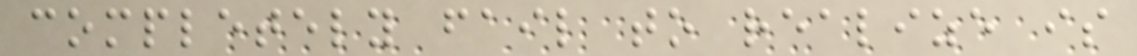completely fail to realize is
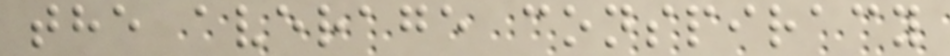the average conspiracy
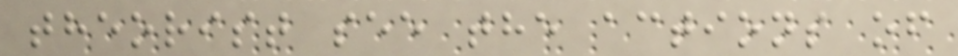theorist see the actions of
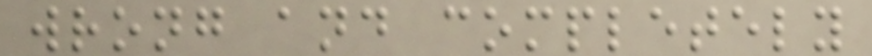wrong and completely
